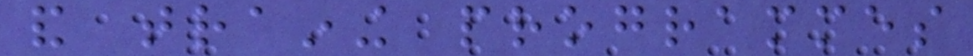and training programmes
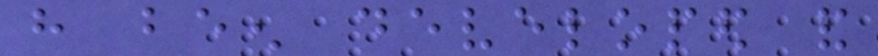have been developed and
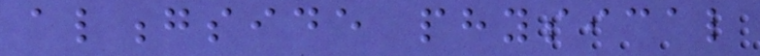alongside physical
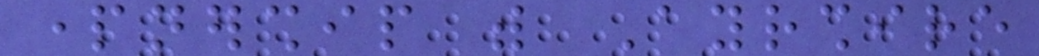partnership with Ayrshire
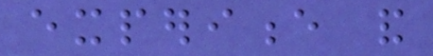experience and
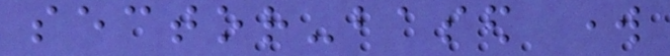sector-based work
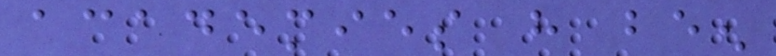academies have been
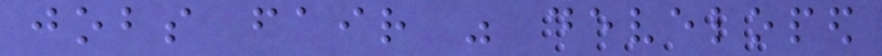jobs fair was developed
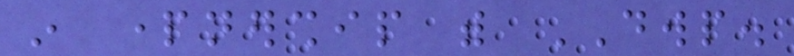in partnership with DWP.
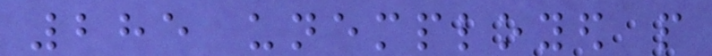285 unemployed people
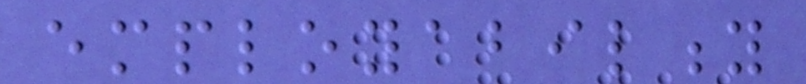employability
